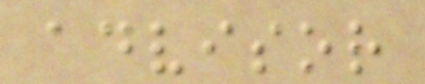advisor
